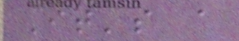It's a
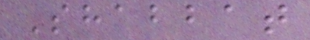Shabbat
